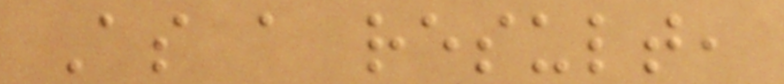As a result,
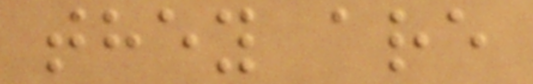they are
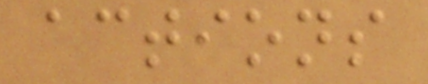actions
